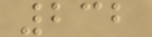232
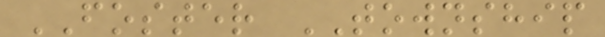FOSTER TOWNSHIP
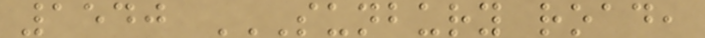1540 SUNBURY ROAD,
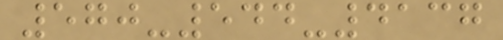570-544-4137
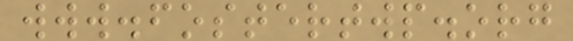www.fostertwp.org
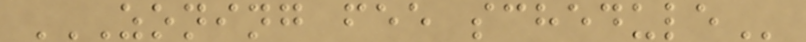ZONING FEE SCHEDULE
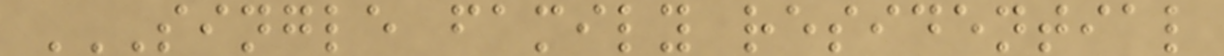SINGLE FAMILY RESIDENTIAL
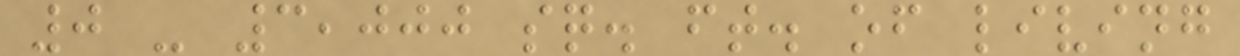0 - 3,000 sq. ft. of living
